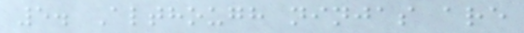5. Although ninjas are
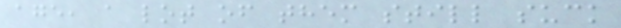age, a lot of them still suck
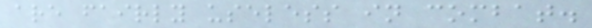are fairly useless in combat.
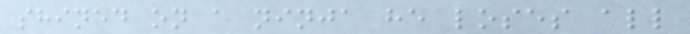shined on a ninja he loses all
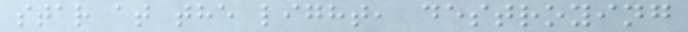star at the light, destroying
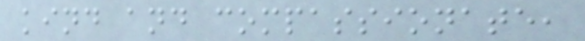kind and compassionate,
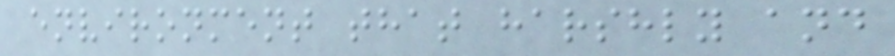environment that harshly and
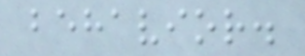behavior.
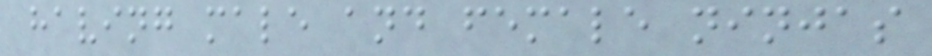having male and female ninjas
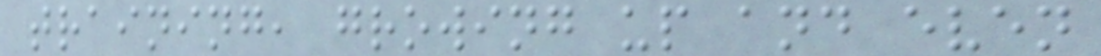training, growing up and even
